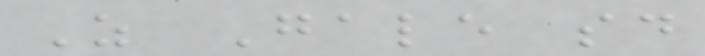As Gale said
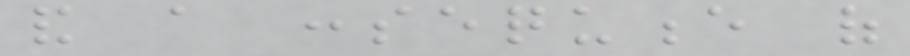and a consequence of
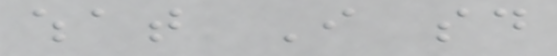what I said
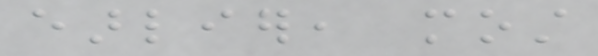earlier, most
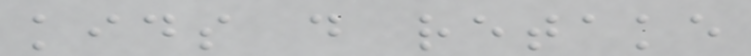kids do retake
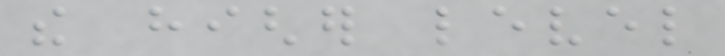the higher level
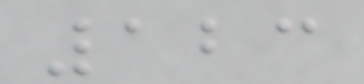123
